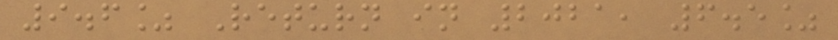9.6% Return in 2021, 6.5%
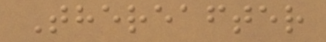Thereafter
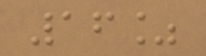16%
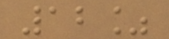12%
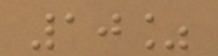10%
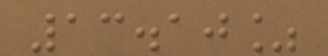13.10%
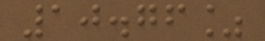10.76%
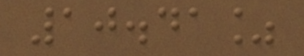10.41%
